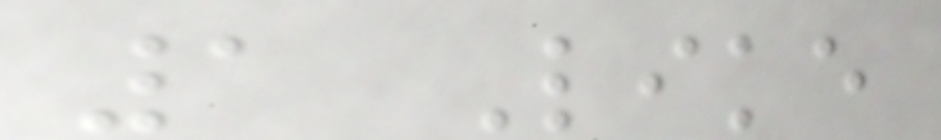1 Like
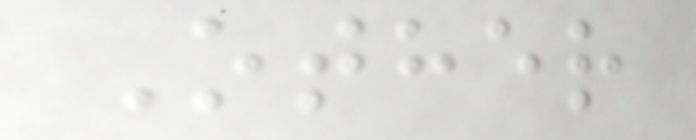Other
